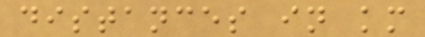distances in km
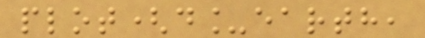plot(d_earth,
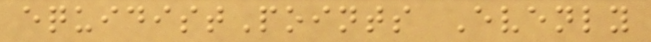equidistPoints Evenly
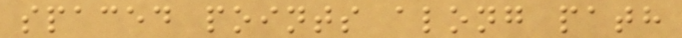spaced points along path
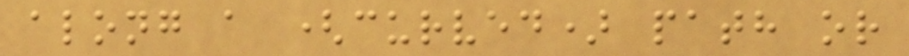along a (curved) path or
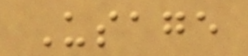Usage
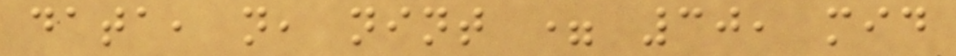data, n, nint = 30, mid
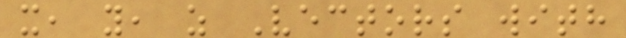x, y, z Vectors with
